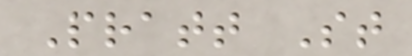Pratt St
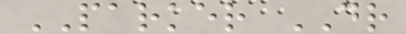PARKER DR
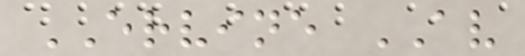ERVINE AV
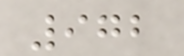972
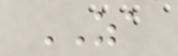ZA
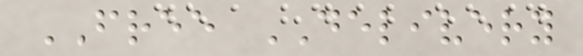FREE DELIVERY
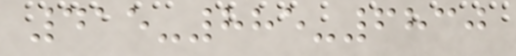415-885-6830
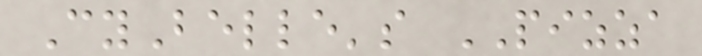CyBelle's PIZZA
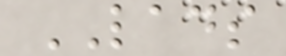LADS
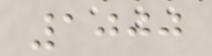1000
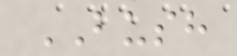BUSH
